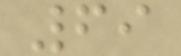69
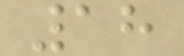18
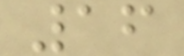16
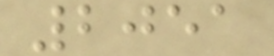2051
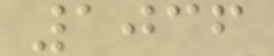1036
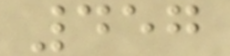457
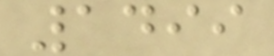1499
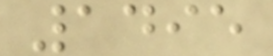1495
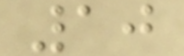10
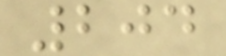204
